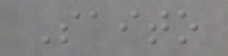Saito
